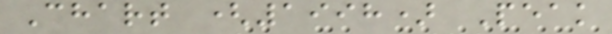Chart (1998) Peak
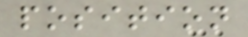position
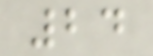24
